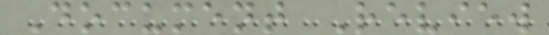Document Review
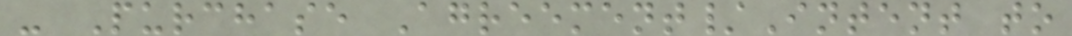- Purchase Agreement/Intent to
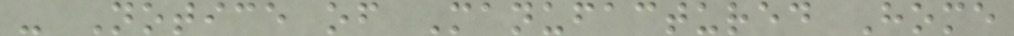- Notice of Manufactured Home
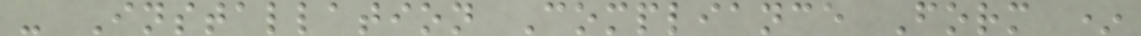- Installation Compliance Form *
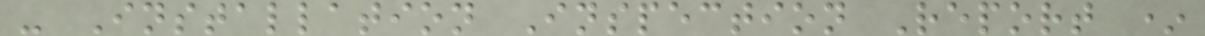- Installation Inspection Report *
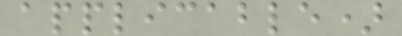applicable)
